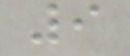9
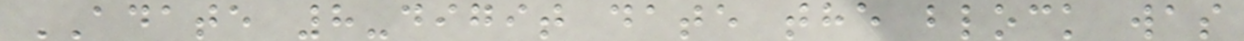ADATE 8-digit date the block was
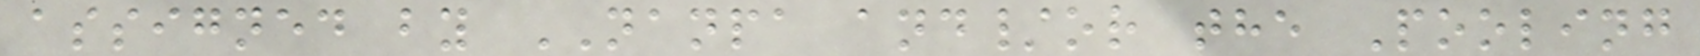assigned by NANPA and/or the Pooling
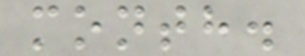month.
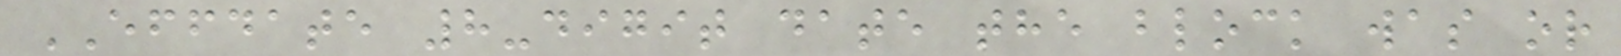EFFDATE 8-digit date the block was or
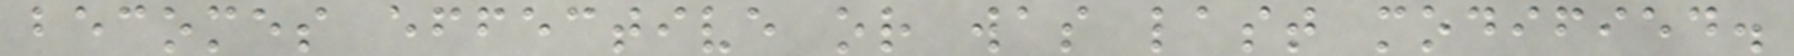becomes effective or was last modified.
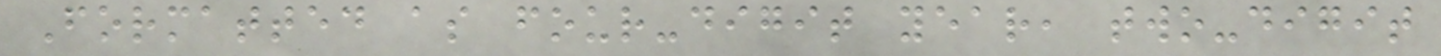Formatted as four-digit year, two-digit
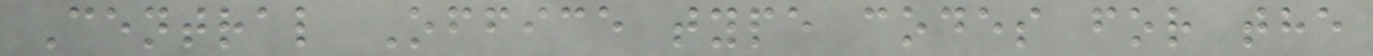Central Office type codes for the
